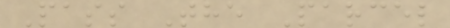Pass The Parcel
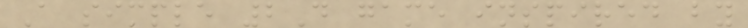A simple 2D game inspired by
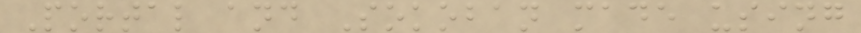Portal and Sokoban made using
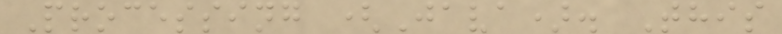Processing (Java). This
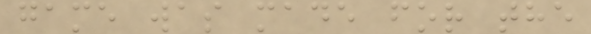game was made for the
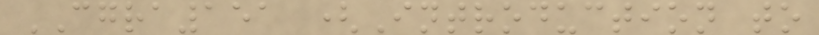CGRA151 (Introduction to
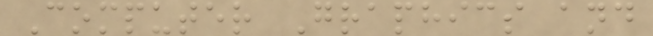Computer Graphics and
